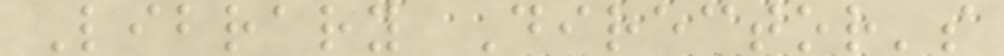Library Director's
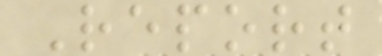Report
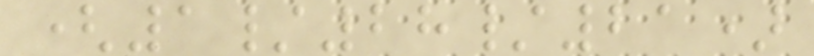(1/28/21)
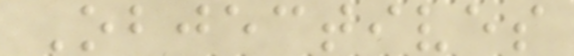Objectives
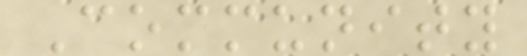Community
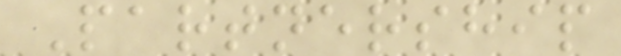Partnership
